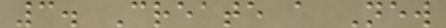3. Create a New
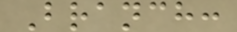Branch:
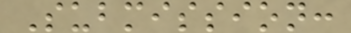Submission:
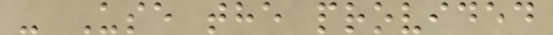- Use the provided
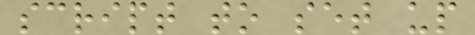script to set up
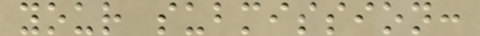your submission:
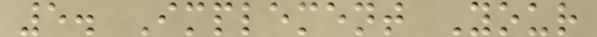5. Implement Your
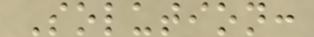Solution:
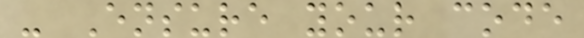- Ensure your code
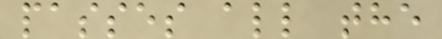passes all the
